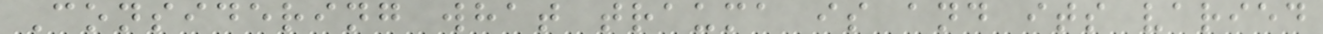Considering what trauma is and its varied
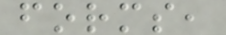forms,
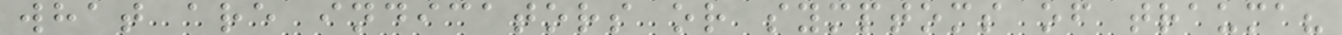what are indicators or symptoms of trauma?
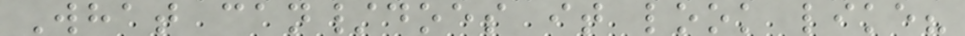What can/does it look like?
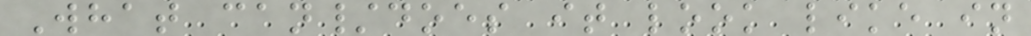What can/does it look like in
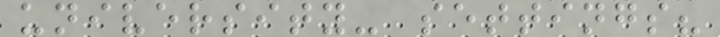university- settings?
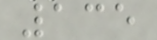135
